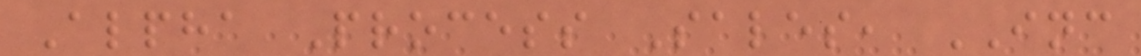Alpha Process Sales, INC
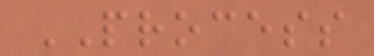PROCESS
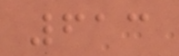613
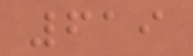619
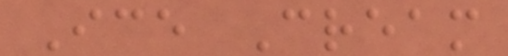Ice Cream
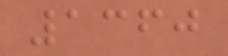1360
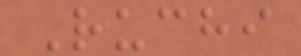Ruchi
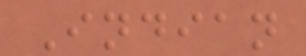Indian
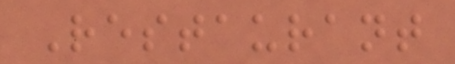Restaurant
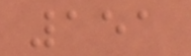151
